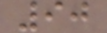90
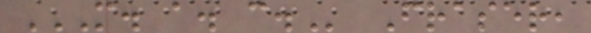M. A. C. Fraser,
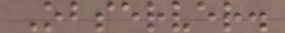Observer.
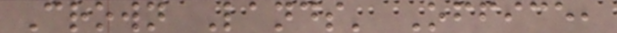Crown Lands' Office,
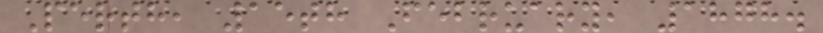Perth, 15th February, 1878.
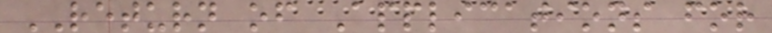RETURN of Applications for
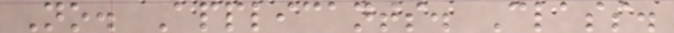No. Applicants. Class.
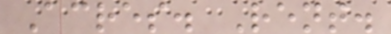Acres. Rent.
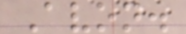Avon.
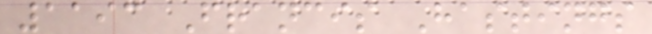1193 Francis Hastings
